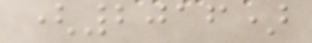(2016)
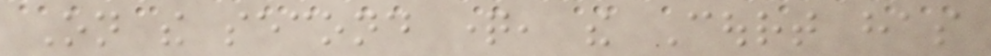On the second question, the Court has
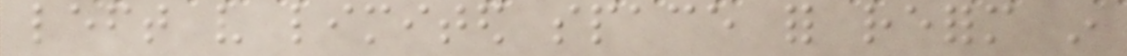left very limited space for reform in
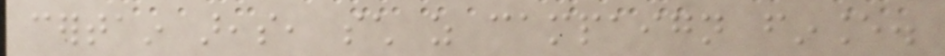certain areas, such as campaign finance.
